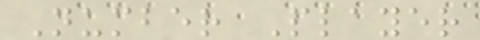Number Player
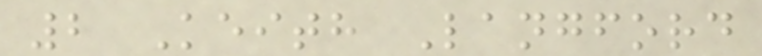2 Keith Langford
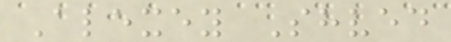Alexey Shved
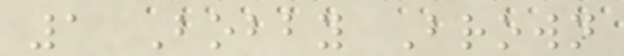1 Bobby Brown
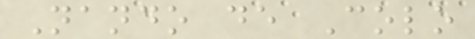Nando de Colo
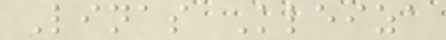Linas Kleiza
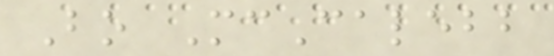Bo McCalebb
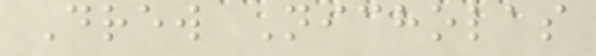Drew Nicholas
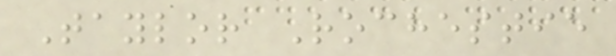Taylor Rochestie
